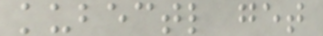kubectl get
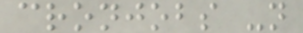cronjobs -n
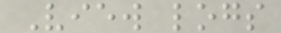View logs
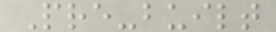Pre-built
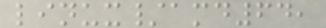linux/amd64,
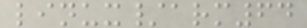linux/arm64
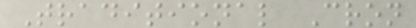Traditional Cron
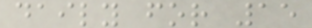daily for 15
